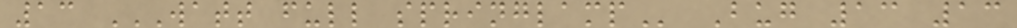13 WATT FULL SPRINGLAMP Bug 13 13
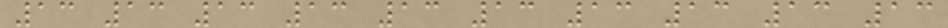13 13 13 13 13 13 13 13 13 13
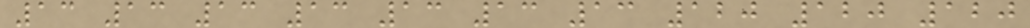13 13 13 13 13 13 13 120 120 120
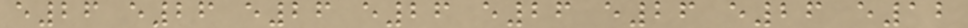e26 e26 e26 e26 e26 e26 e26 e12
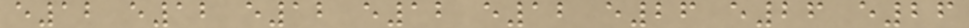e12 e12 e12 e12 e12 e26 e26 e26
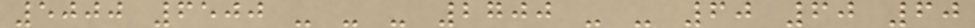5000 6500 - - - 2700 - - 60 60 60
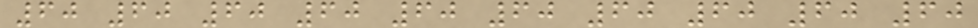60 60 60 60 60 60 60 60 60 60
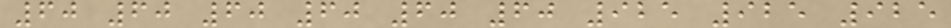60 60 60 60 60 60 925 925 925
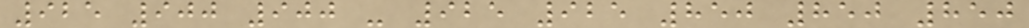925 900 900 - 925 925 850 850 850
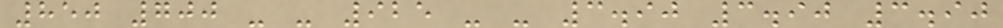850 700 - - 925 - - 3.90 3.90 3.90
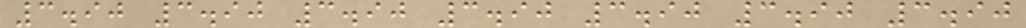3.90 3.90 3.90 3.90 3.90 3.90 3.90
